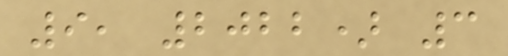9, 2022) 3
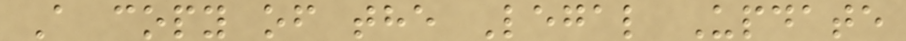A copy of the Legal Update
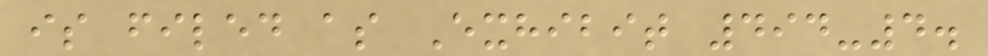is filed as Exhibit 494-4.
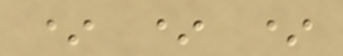* * *
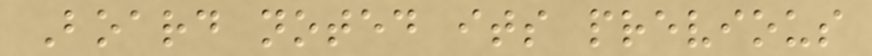Board noted its previous
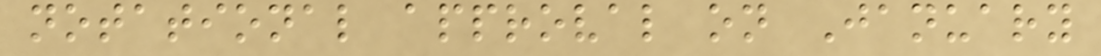notational approval on January
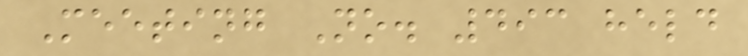Meeting No. 493 held
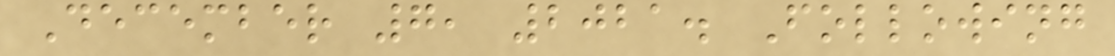December 7, 2021. Following
